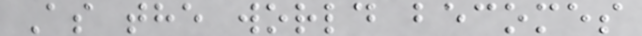As the world becomes
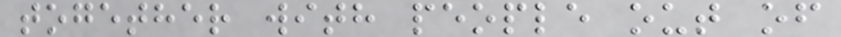together with people out of
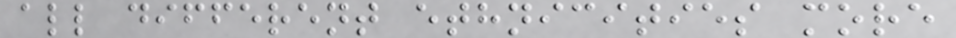all different ethnicities more
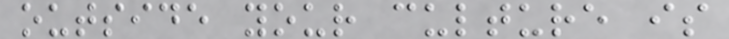outside your culture is
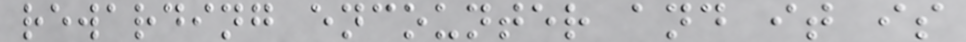rewarding encounter and it is
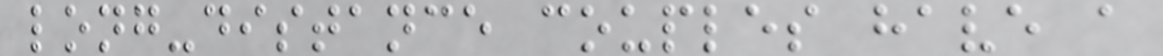long-distance couples have a
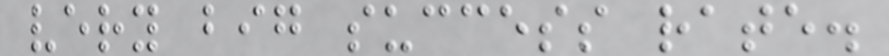very big success rate.
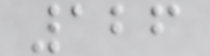126
